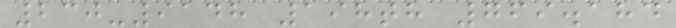230-9148 198th 769.184
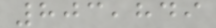803,849
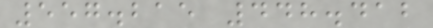557.215 448.412
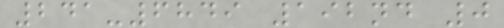241-6849 192nd 0
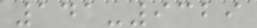141-9329
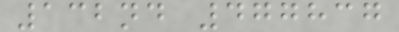132nd 477837
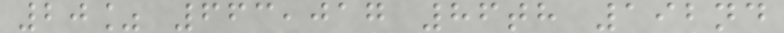20% 663,017 86th 192nd
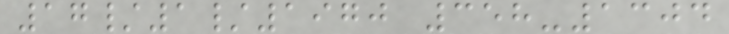17/1/1970 358-1304
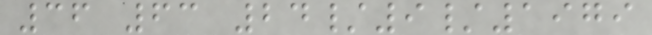36 63 24/9/1979
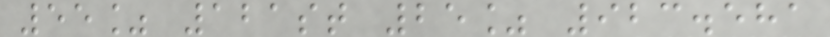55% 121st 25% 923.581
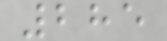285
